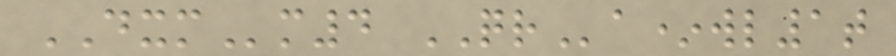DXMm4 QRa*wl1t
